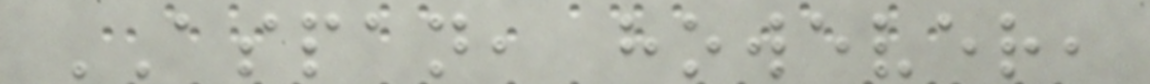ASPAN, however,
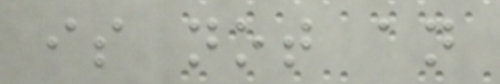is not an
